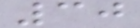30
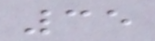35
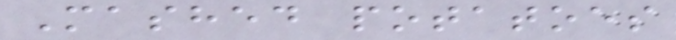Mashed potatoes
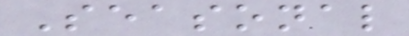Seasonal
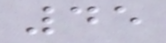45
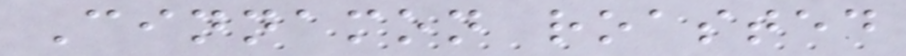Cinnamon roasted
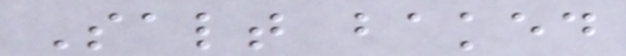Salt baked
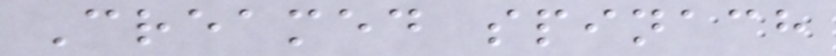Creamed spinach
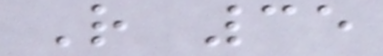R 35
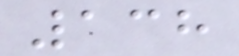138
